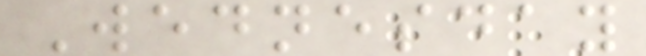Wednesday
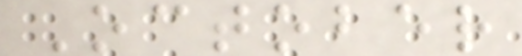October
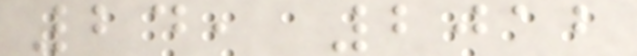24, 2012
